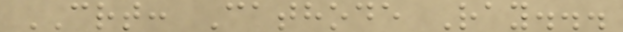CRT: Cathode Ray...
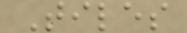Tiles
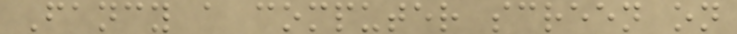Fancy a computer screen on
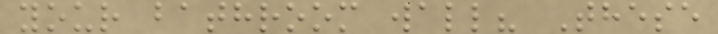your bathroom wall? These
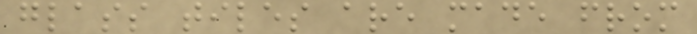glass tiles are made from
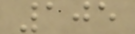105
